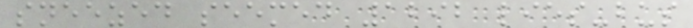sneezed seemed 1292 lies-bus
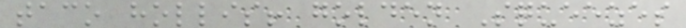taco hollis! golden Squeezes
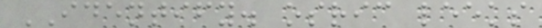IDENTIFY. osric leeks
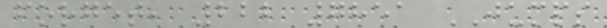forget, 222 7851 JUMPS
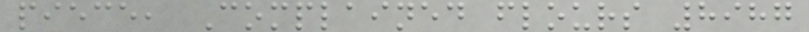piece, Complained flours 8987
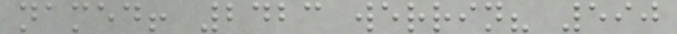named! 2423 werrin? 590
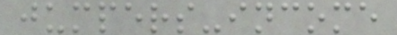jumpers-income
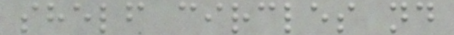shelf circles nd
